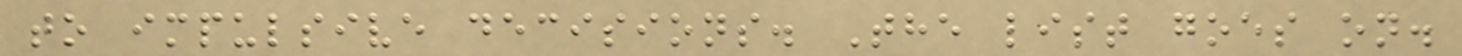to impulsive decisions. The list goes on.
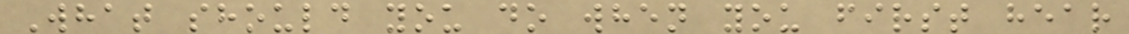What should you do when you first hear
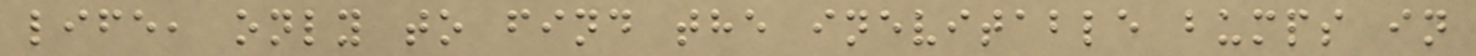life, only to find the inevitable bumps in
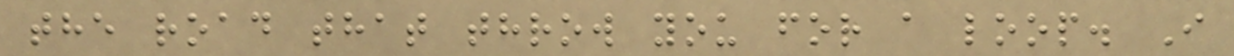the road that throw you for a loop. I
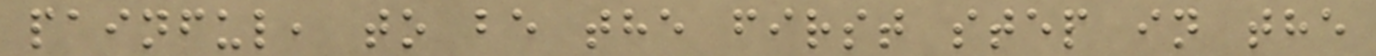painful, to be the first step in the
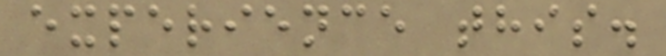experience this.
